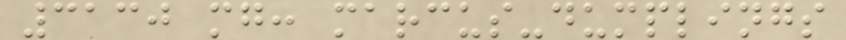3130 mg: marcus-dumplings
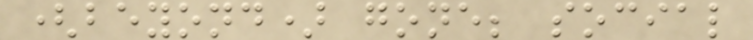(beyond) gone; social
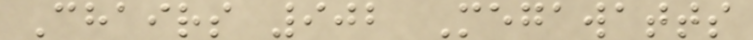Chairs 902 Megawatts
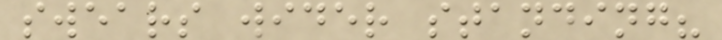swears wider standing?
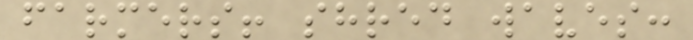farmers! shred waves:
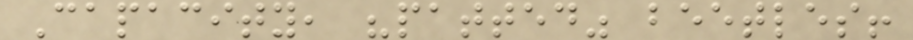Capacity, "patted" beetles!
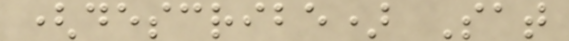(describe) Sat
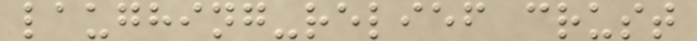laughing-relief crust
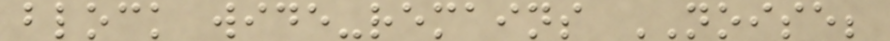block wide-remains NOISE;
